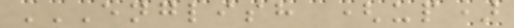ENGLISH (UP)
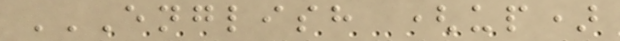ENGLISH (UP)
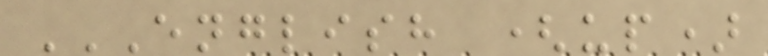ENGLISH (UP)
